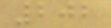202
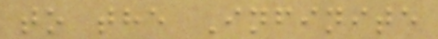to the Infinite
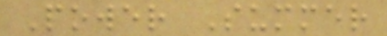Power Summer
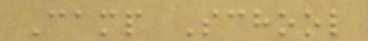Camp School
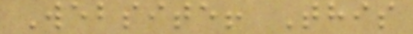Website! This
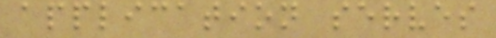application serves
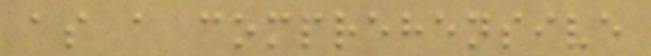as a comprehensive
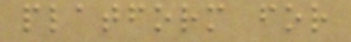platform for
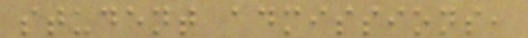student admissions,
